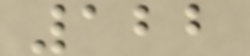122
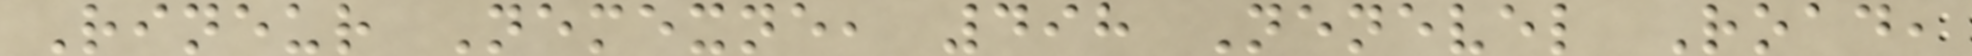Rineur Nemexne, 498 Nenevel Road,
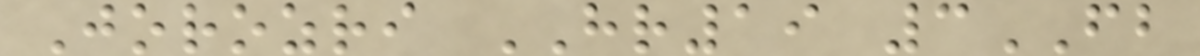Jorozri HR19 3FB
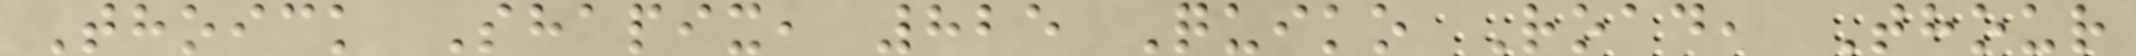Thoick Shapix, 825 Quiko Road, Thour
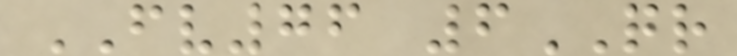FV76 6QR
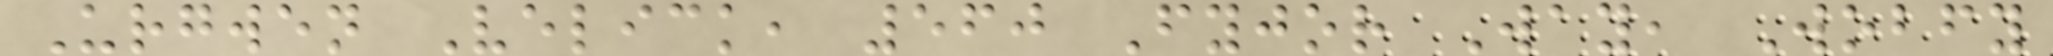Urgwen Velick, 560 Fyjor Way, Wobfy
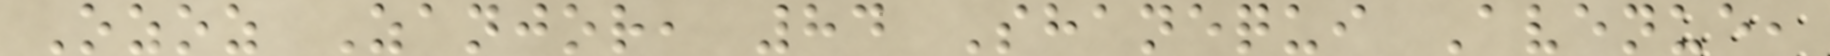Ozoz Zanjor, 84 Shanequi Avenue,
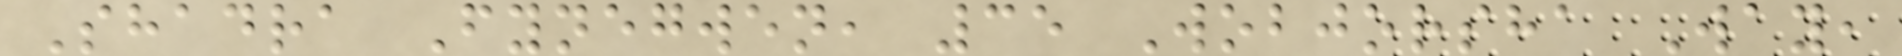Shadra Fynegwen, 35 Wobjorsha Way,
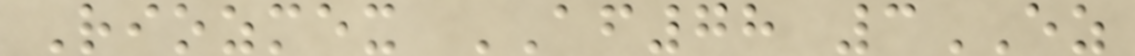Riozmex AF78 3EZ
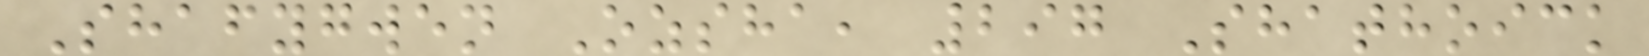Shafygwen Ozsha, 297 Shathoick
